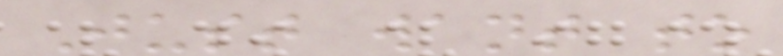Just want to
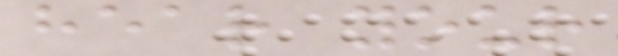hear your
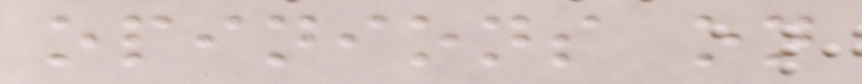opinions on
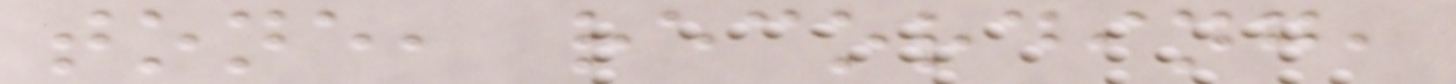tone, recording,
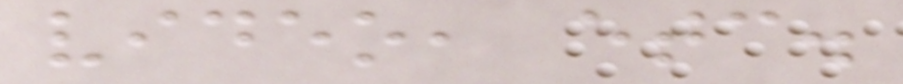video, etc.
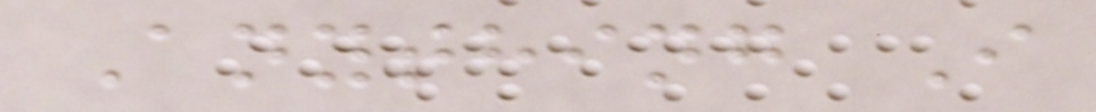Anything I
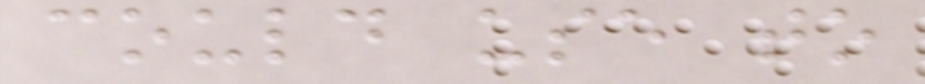could use to
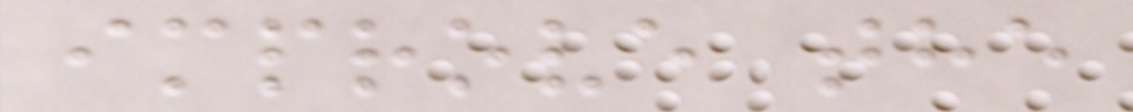improve the
